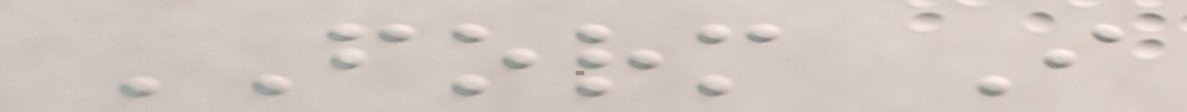FORM I
